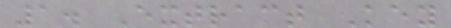1. Extract Key
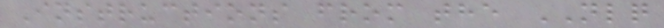Instructions from the NLQ
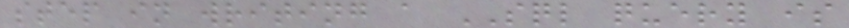step in writing a SQL query is
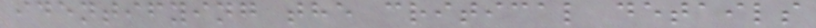identifying the critical details
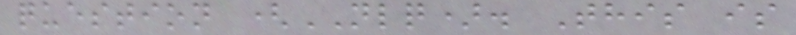question (NLQ). This is
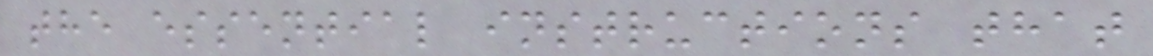the essential instructions that
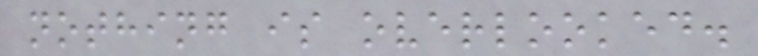nothing is overlooked.
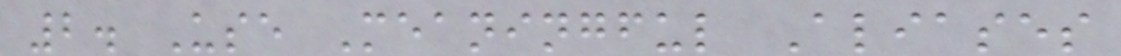2. Use Meaningful Aliases
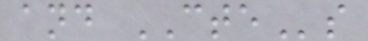and CTEs
